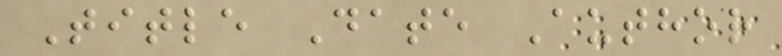Title Date Author
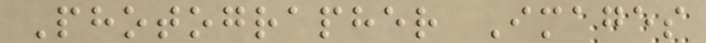Photographer Images
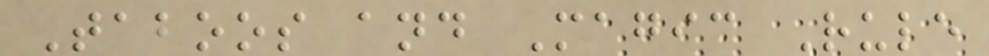Taboos and Magic Rule
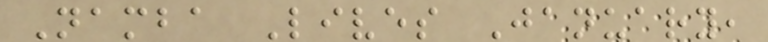Namba Lives January,
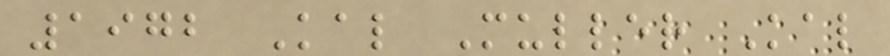1972 Kal Muller Kal
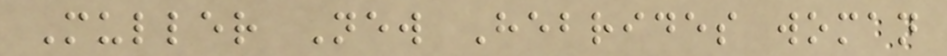Muller New Hebrides woman
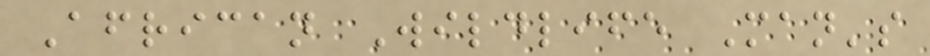African Wildlife Man's
